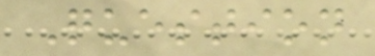Question
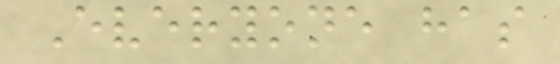Everyone has
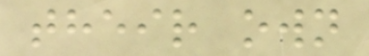their own
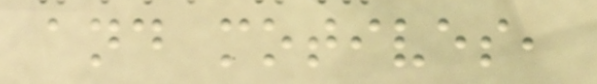and motives,
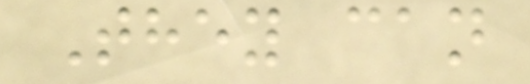They can
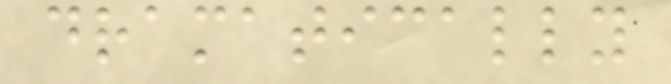dramatically
